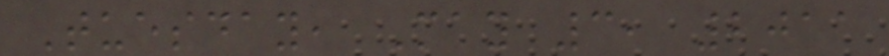Tuesday, May 3, 2011
